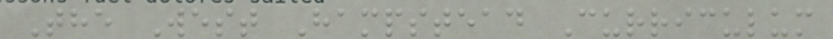The West Hampstead Curriculum
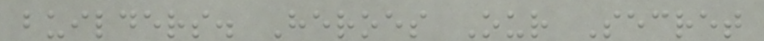builders. Heroes Our Secret
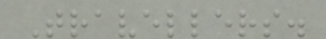Travellers.
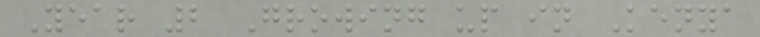Year 2 Growing up in Kenya
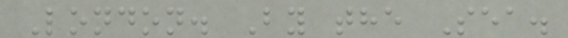London. By the Sea.
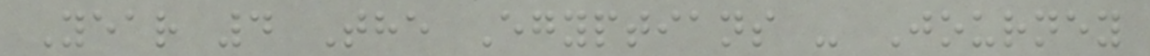Year 4 The Egyptians - Journey
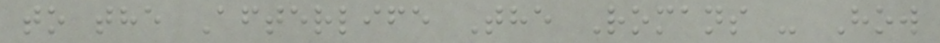to the Afterlife The Romans - How
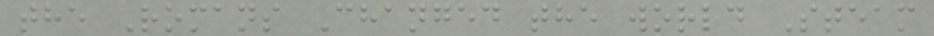the Romans Changed the world Steam
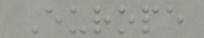Europe
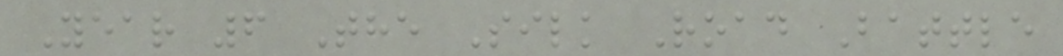Year 6 The Silk Road Battle
